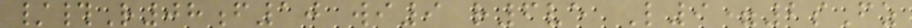/#R08f10 wi9 r6ve L9=2sFz
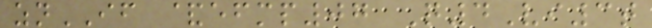znIF &efmp07 Q4Vi3t
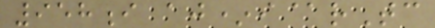958i aj*i@rTc
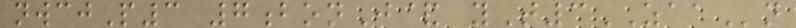nwcjP3 7bonJ& yT3ZAAn
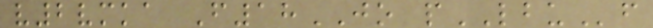v2vmka F18JO pLBUf
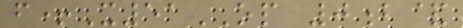f+X51OP 0b&
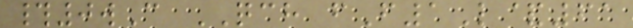#0wC QCH fF1L&61
